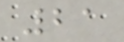21
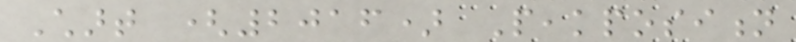Chart (2016) Peakposition
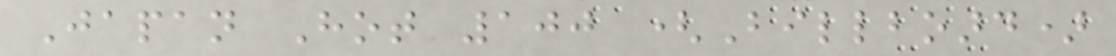Japan Hot 100 (Billboard)
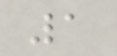1
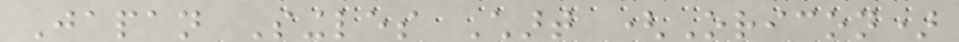Japan Singles Chart (Oricon)
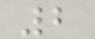2
